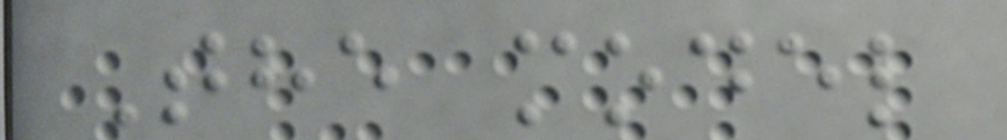The model
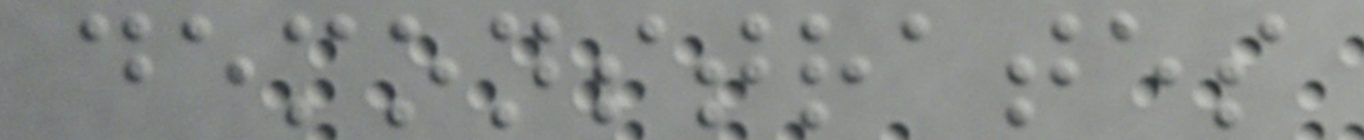demonstrates
